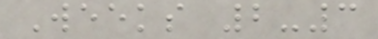Weeks 2-3
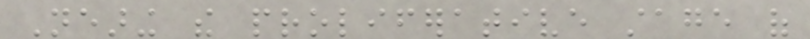Nearing the proliferative stage of
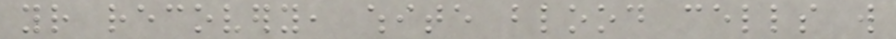your recovery, white blood cells will
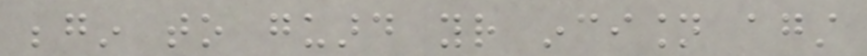begin to guard your incision against
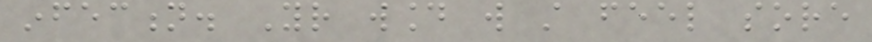infection. Your wound will still feel sore
